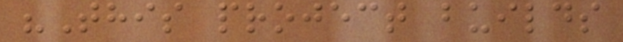"This project builds
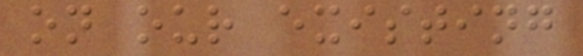on our existing
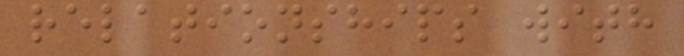relationships with
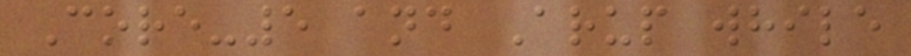Core-5 and Arup while
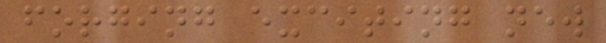forging exciting new
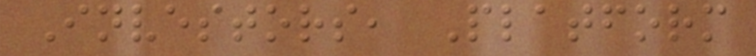Investors, Platform
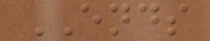ENDS
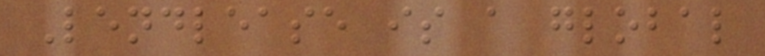Lendlease is a global
